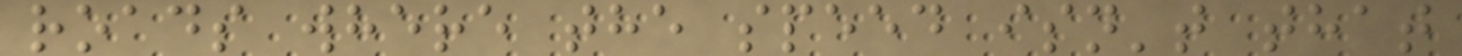roads where the speed isn't that
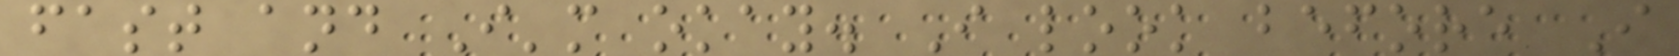fast and I'm okay. I look before I
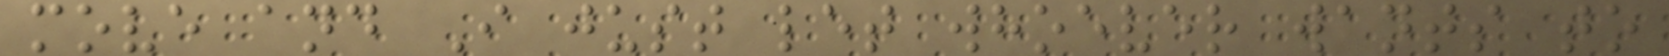move and I just let whoever wants to
